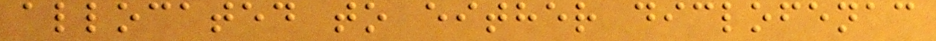allocated to either diclofenac
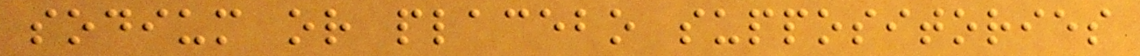sodium or placebo suppositories
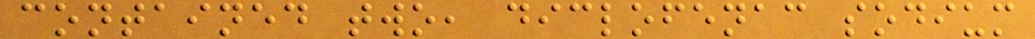contained two, diclofenac sodium
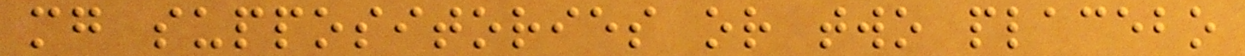mg suppositories or two placebo
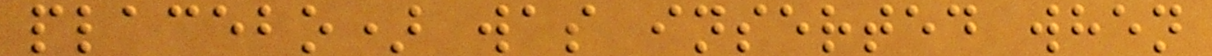placebo) was inserted when
